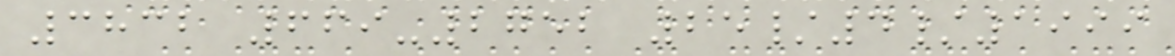3832 669-2752 25/4/1999
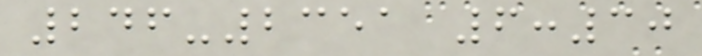246-2351 6:30
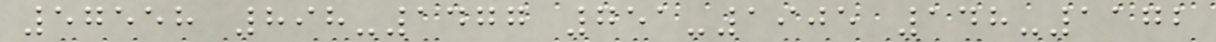57558 898-1477 751-1905 148-1172
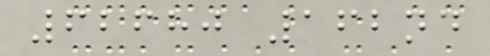62680 162nd
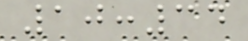10:34
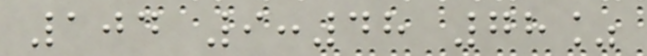104 9:48 78%
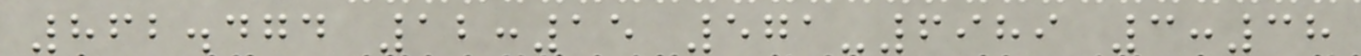862.474 12:15 571-6989 3:38
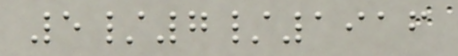5/7/1916
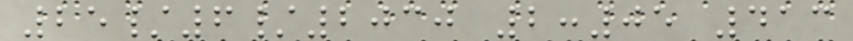25/6/2030 2:05 413
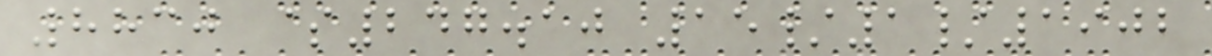8830 $247.10 15/1/1902
